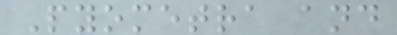Pyometra and
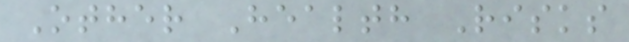Other Health Risks
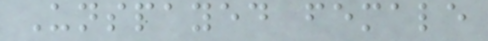Unspayed female
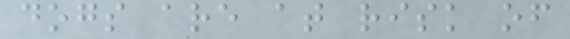dogs are at risk of
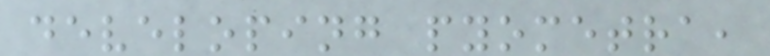developing pyometra,
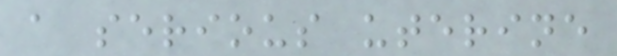a serious uterine
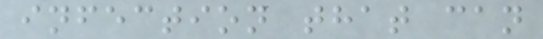infection that can
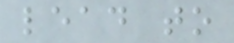lead to
